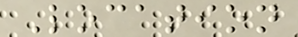Location
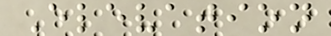Elevation
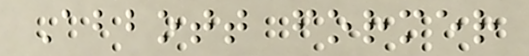Abbott former
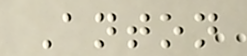Anton
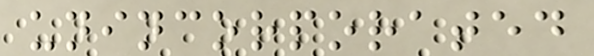unincorporated
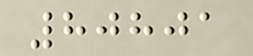80801
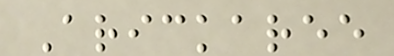Arickaree
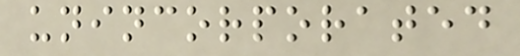unincorporated
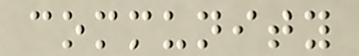community
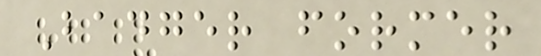Badger former
